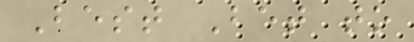Best Bet to
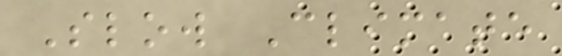Slow Climate
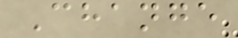Change
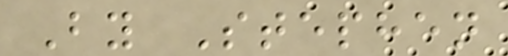By Stephen
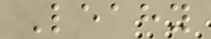Leahy
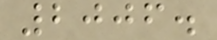2006.
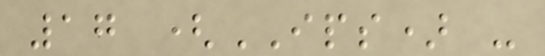17 (IPS) -
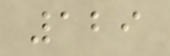129
